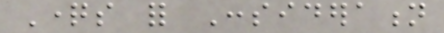Questions for Consideration
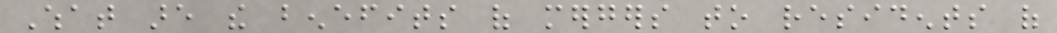What are the benefits of mergers to residents of
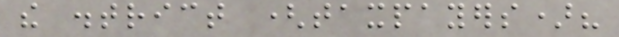the district (taxpayers)?
